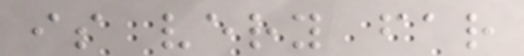is very far
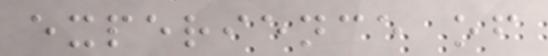experience of
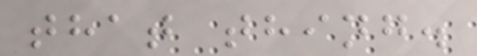that thing.
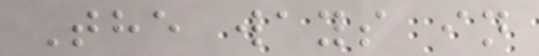The ways in
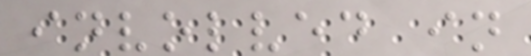involved in
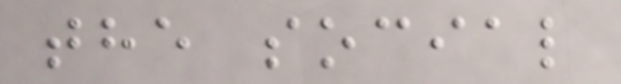the social
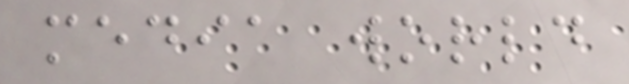media world
